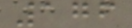176
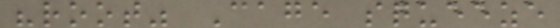"root" Cage squeeze
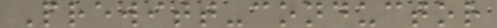Prewitt-conductor
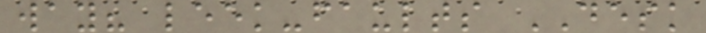way? leek-faults DESK
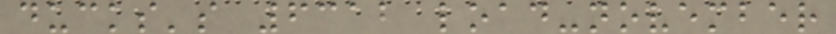ducks's 6312 load-november
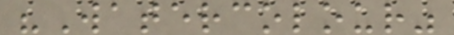"Watercolour"
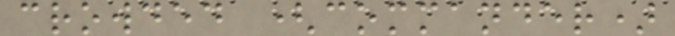crowded (commander)
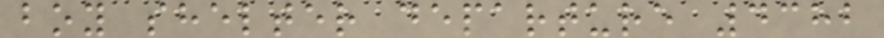boy shelter departure 4382
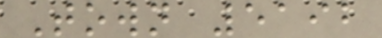Town 5192
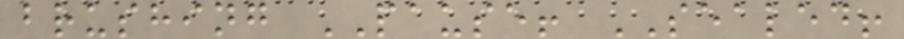brushing PAUSE! SEALED!
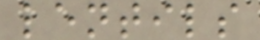lentils
